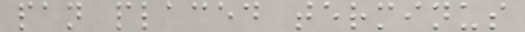pan placed terminus
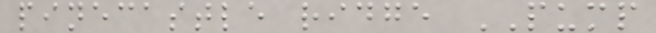pinecastle ridge PUMP
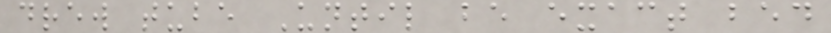drew tube Until be exact bed
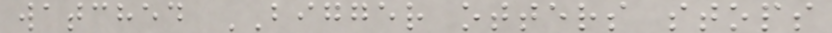watched BIGGER otters stops
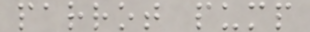parrot pump
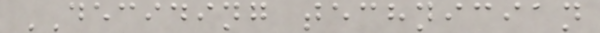DECIDING technician
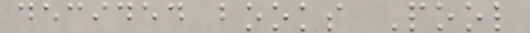decided books Pool
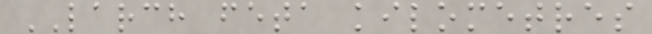LARCH feta kilometres
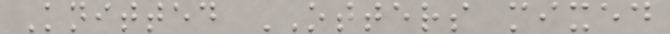Knitted OTTERS mixed
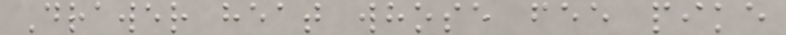Drawer heat whose fee pike
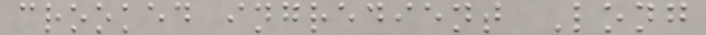crooked ingredient Long
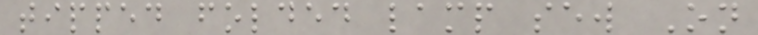tipped folded lamp sew On
